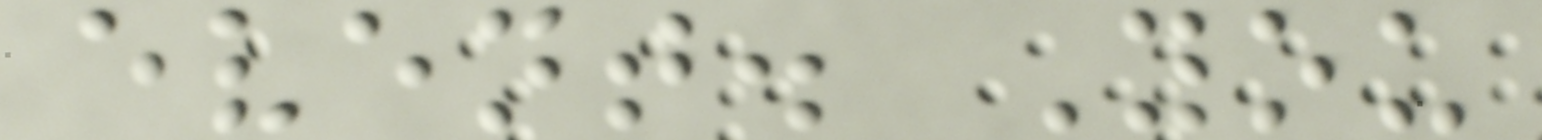event. You
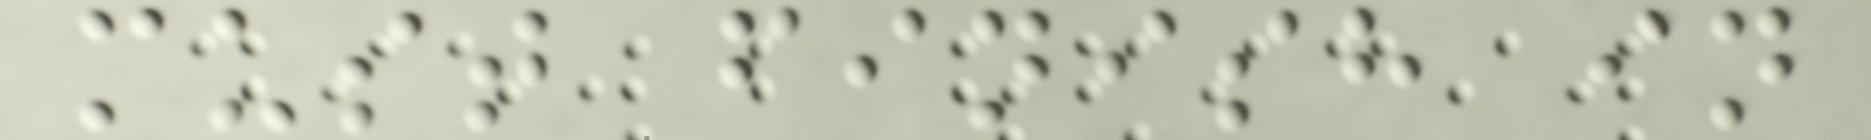must finish in
